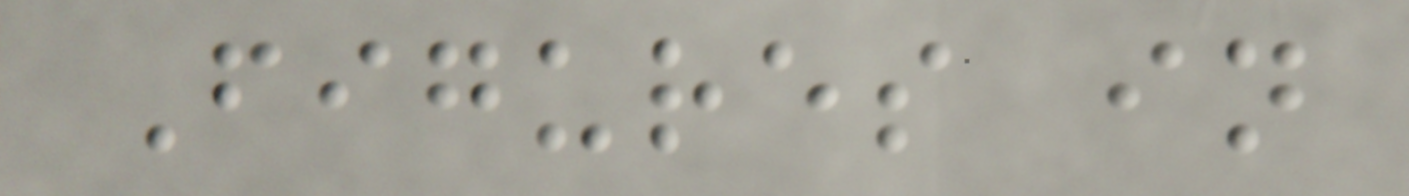Figures in
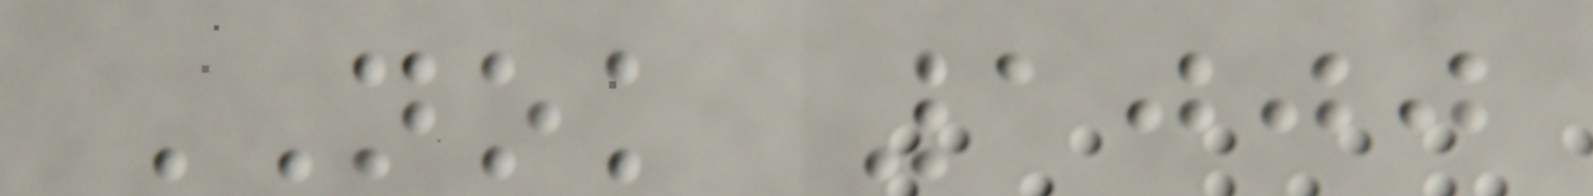NOK 1000
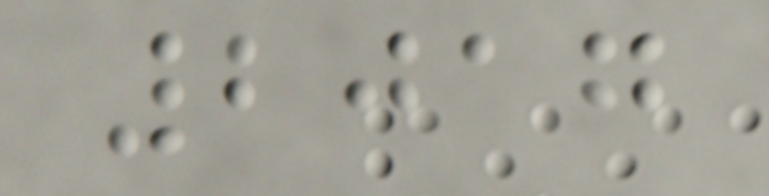2017
